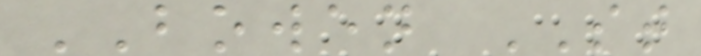BOWEN ST
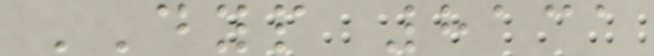DYP 8131
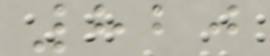820
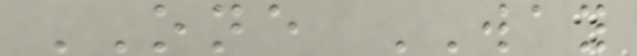ONE WAY
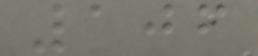106
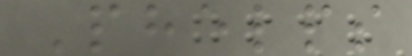Phelps
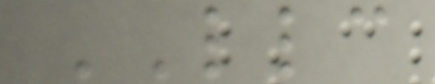LLC
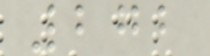272
